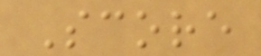Score
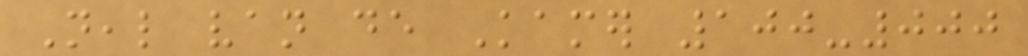Neal van de Kamer 100-000
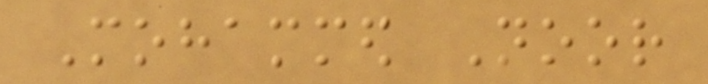Mohammed Noor
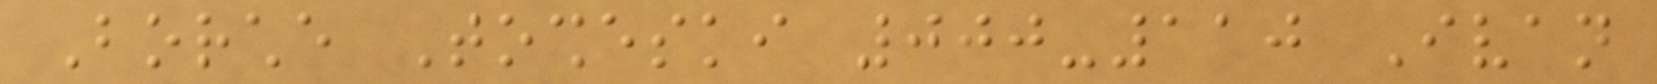Borche Tosheski 000-110 Ivan
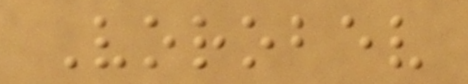Vorobev
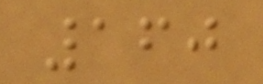160
